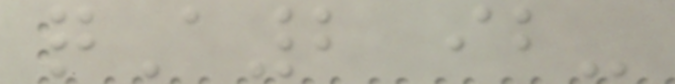qA2 ib-
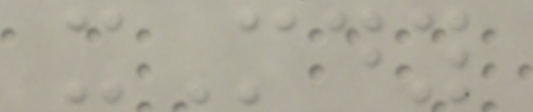xMdy
